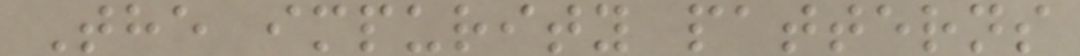The impurity patterns
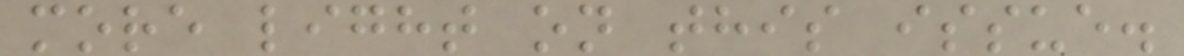more light on this issue.
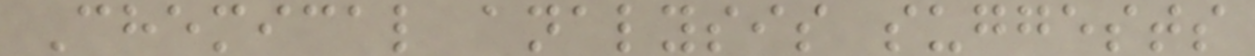Chemical analysis suggests
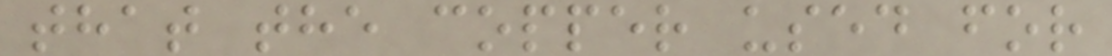that the copper used for
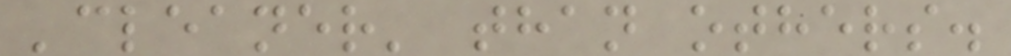'cleaner' than others.
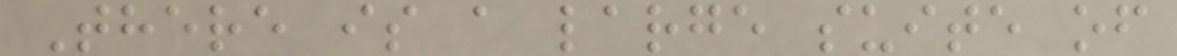There is a large suite of
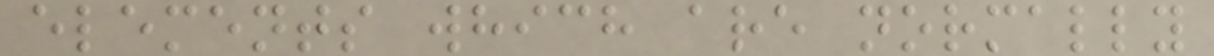elements which are normally
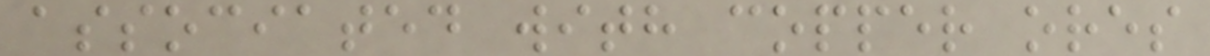associated with copper ores
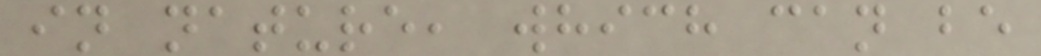in nature, which can be
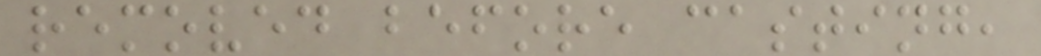removed before casting,
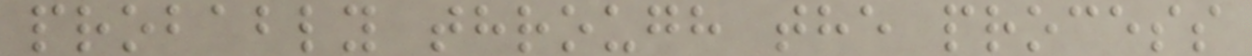probably through the process
